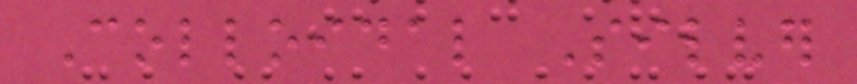Colloidal Silver
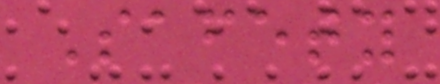Safety
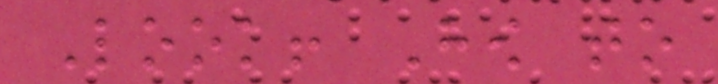Look! How to
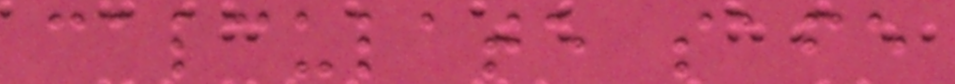calculate safe
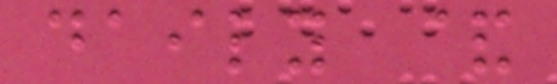daily &
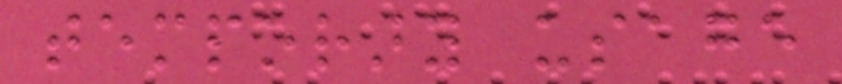temporary usage
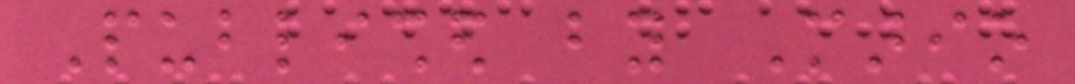Published by Mario
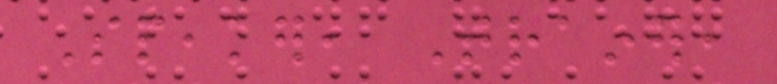Speaker, Trainer,
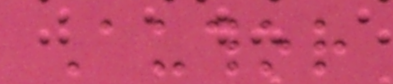Author
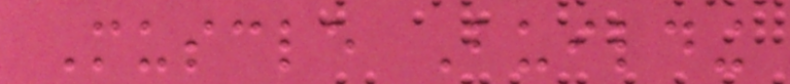Muscle Building
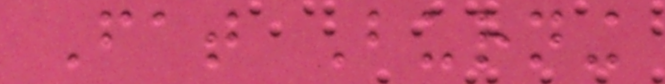Fat Burning
